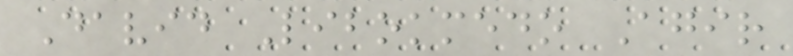David Libokmedo Agir
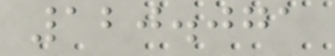120.071
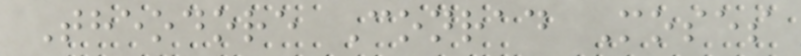Theodore Conrad Moses
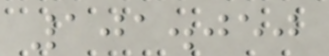101.050
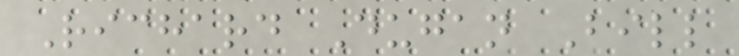Richard Dugan Bill
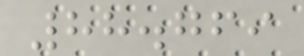88.769
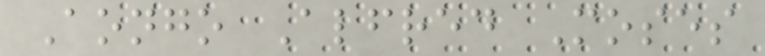Aongo Alfred Moses
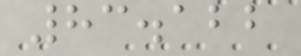83.122
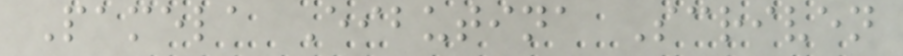Pamela Eibutina Scriven
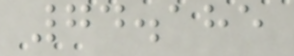74.185
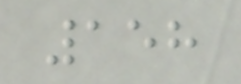158
